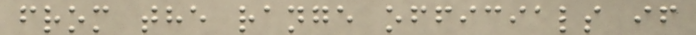from the range officials if
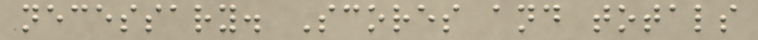necessary. Scores and totals
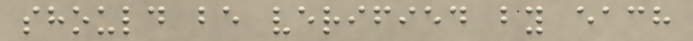should be verified by each
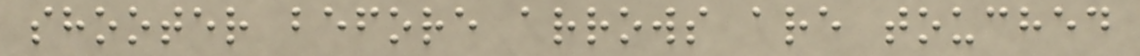shooter before arrows are touched
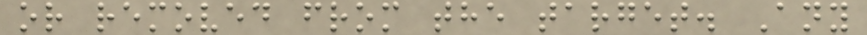or removed from the target. Any
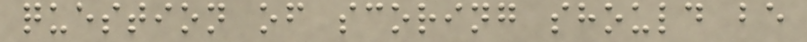question of scoring should be
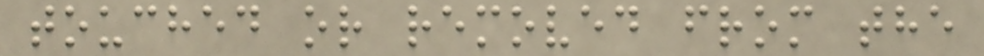touched or removed from the
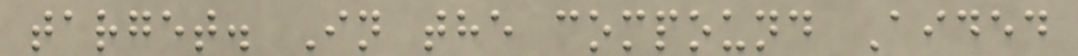target. In the compound Aided
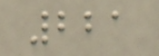221
